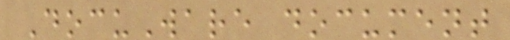DocuWare document
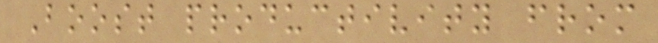Boost productivity from
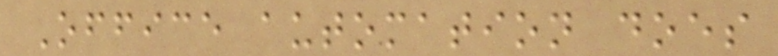Office automation does
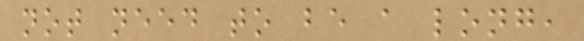not need to be a long,
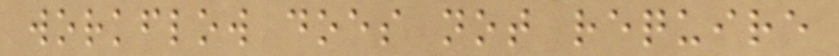workflow does not require
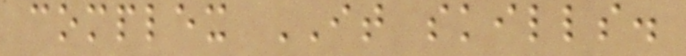complex IT skills.
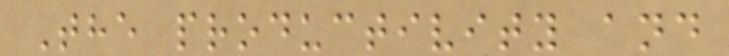The productivity and
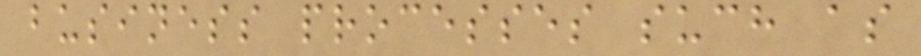business processes such as
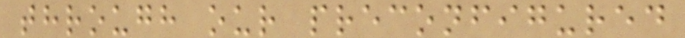through our preconfigured
